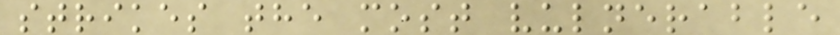strikes the most vulnerable
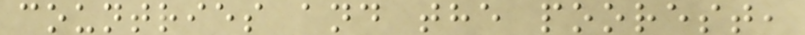countries and the poorest,
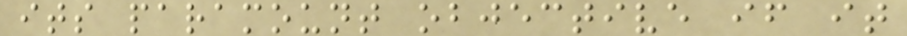its paramount objective if it
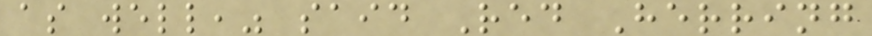as well," said Red Herring
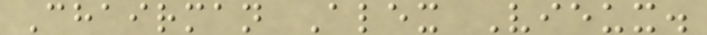Chairman Alex Vieux.
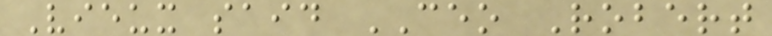Vieux said CEO Robert
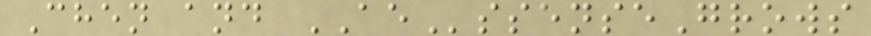Chen and AEssenseGrows
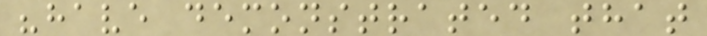"have demonstrated that
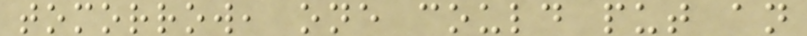tomorrow, one could put an
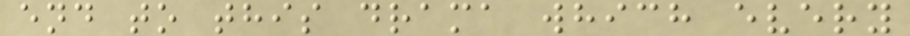end to this drama which every
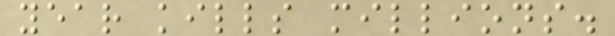year kills millions.
